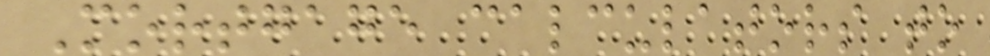Mortgage calculators to
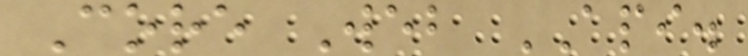Core Web API.
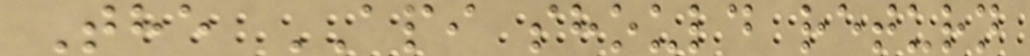The API should return
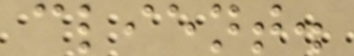client.
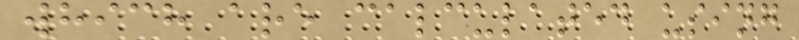which are calculated using
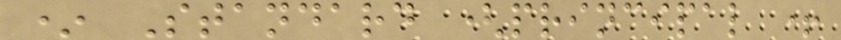* Standard (principal +
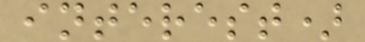interest)
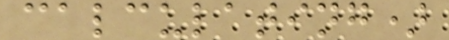calculating)
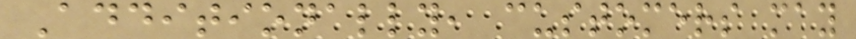Additionally, customers may
